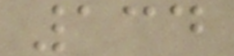134
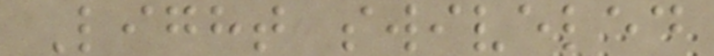Light swiveled
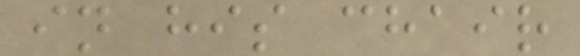in his chair
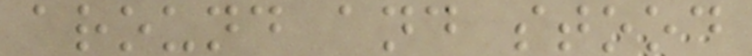around and stood
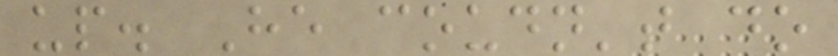up. He coudn't do
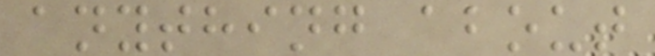anything about
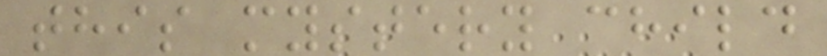this mystery child
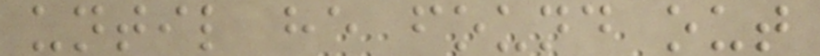until he found out
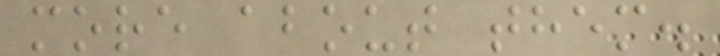more about them.
